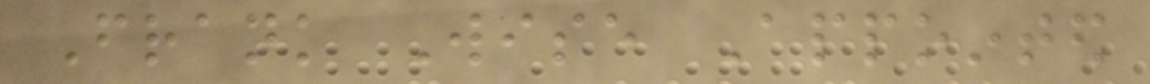Frank Wise Appointed
